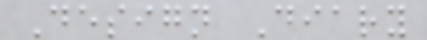Design Diary
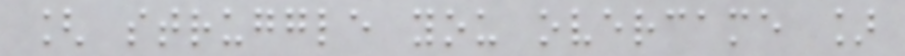[ struggle you overcame ]
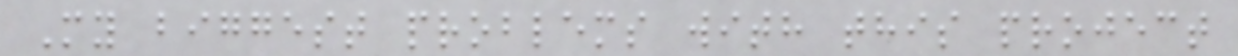My biggest problems with this project
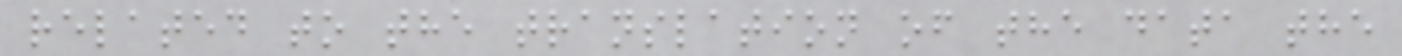related to the translation of the data the
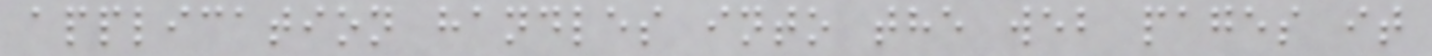application handles into the web pages it
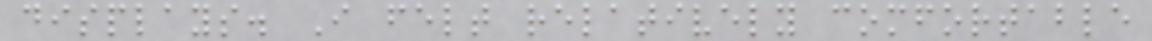displays. I felt relatively comfortable
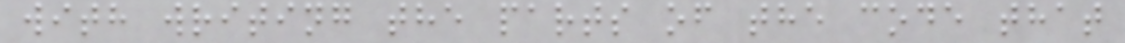with writing the parts of the code that
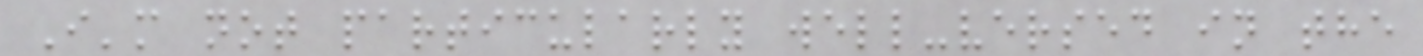I'm not particularly well-versed in the
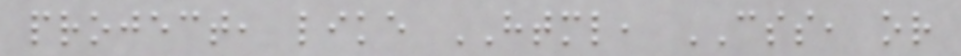project, like HTML, CSS, or
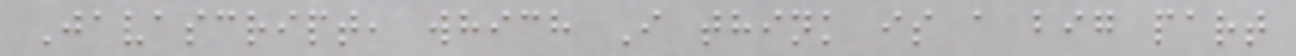Javascript, which I think is a big part
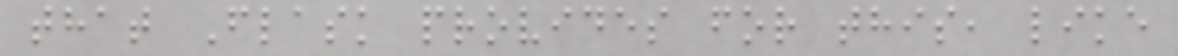that Flask provides for this, like
